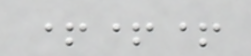+++
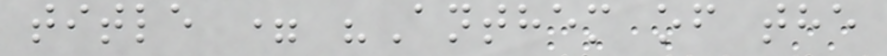title = "Anthem of the
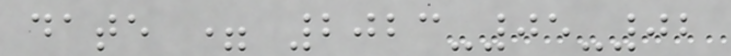date = 2023-05-02
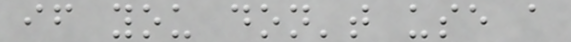if you don't use a
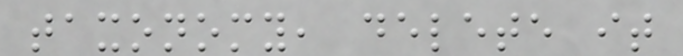taxonomy, delete it
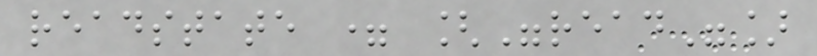readstate = ["read"]
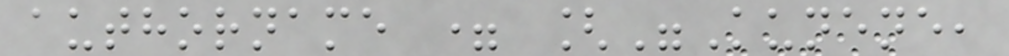authorname = ["Kunene,
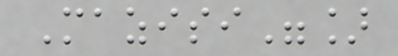Mazisi"]
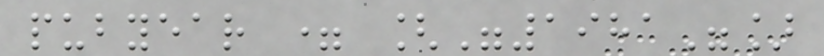pubyear = ["1981"]
